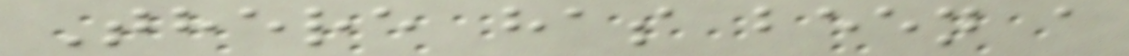There has been a
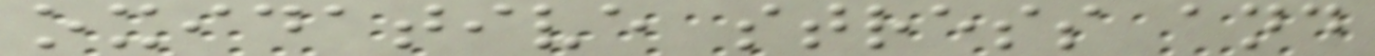oxidative stress and
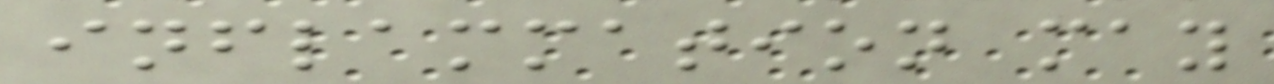inflammation may
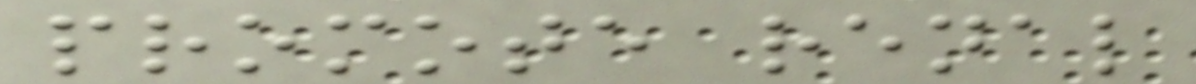promote renal
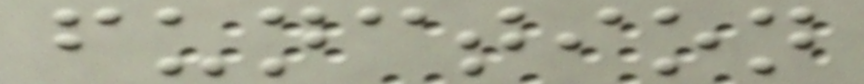function
